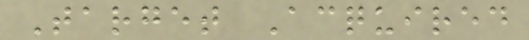Target Acquired
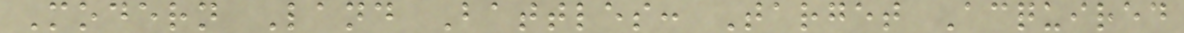Modern Land Battles: Target Acquired
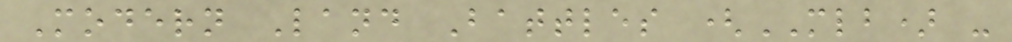Modern Land Battles (MLB) -
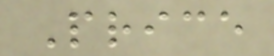Price
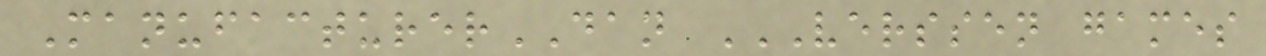ManufacturerDAN VERSSEN GAMES
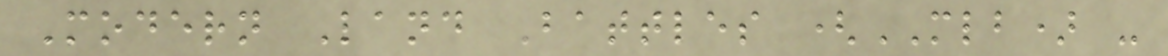Modern Land Battles (MLB) -
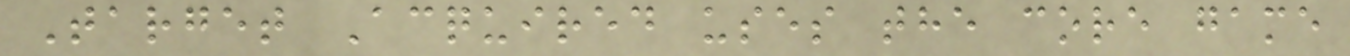Target Acquired uses the core game
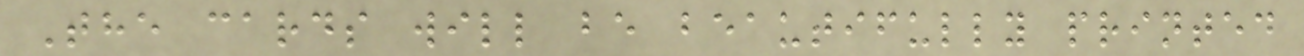The cards will be beautifully printed
